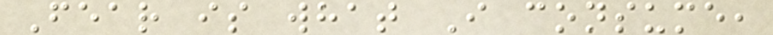Fear is what I consume,
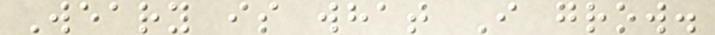Weary is what I grow.
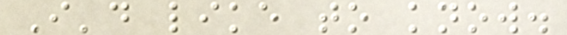I'd like to know.
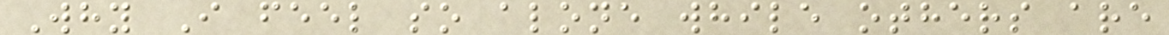Why I feel so alone while others are
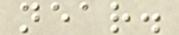near.
